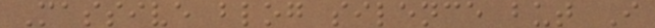Massive blog silence but I
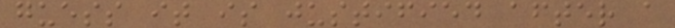guess it is justified after a
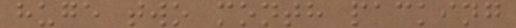huge two month packing
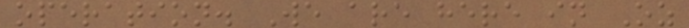operation. We are here in Oz
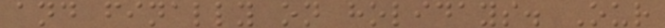and finally on holidays. Our
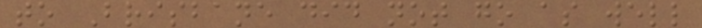to Brisbane did not go as well
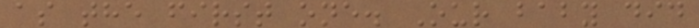as the first one. Our baby did
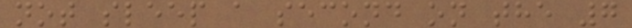not sleep a second on the 7
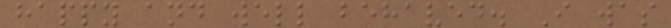happy and well behaved. I was
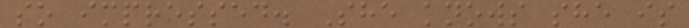so impressed. She knows she is
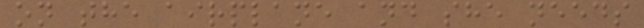on the airplane and she needs
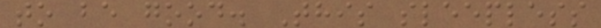to be good. This sleepless
